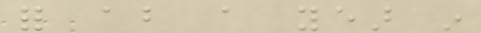for about a year in
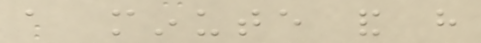a minute and have
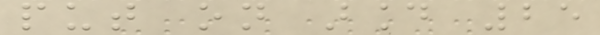put on around 25
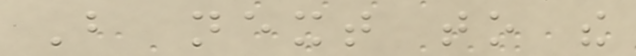But next to the
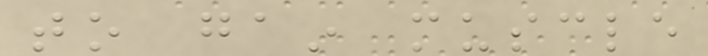to gain muscle
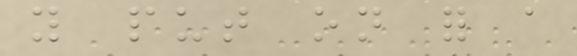you put on for a
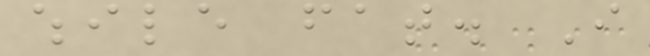while fat. I
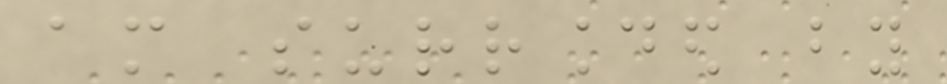am surrounded by
